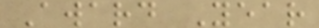Award Year
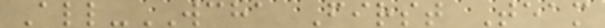All-WCHA First Team
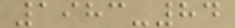1983-84
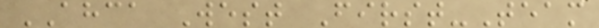AHCA West First-Team
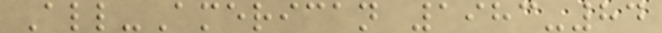All-American 1983-84
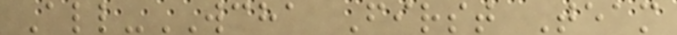All-WCHA First Team
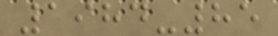1984-85
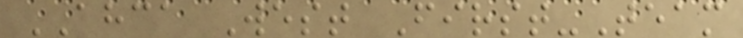AHCA West First-Team
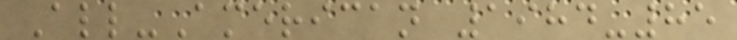All-American 1984-85
